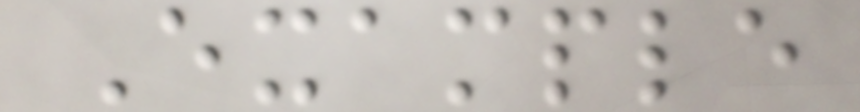Example
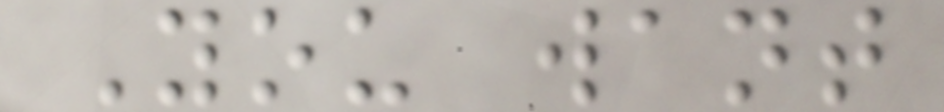You want
